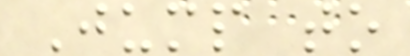Jump to
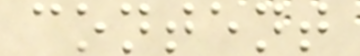content
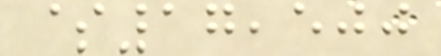$17,500
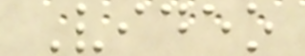Video
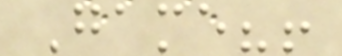Game?!
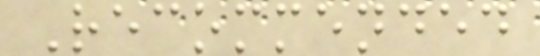Recommended
